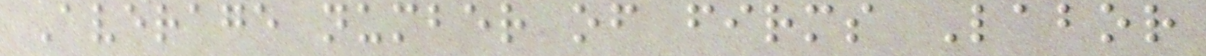Average number of firms Labor
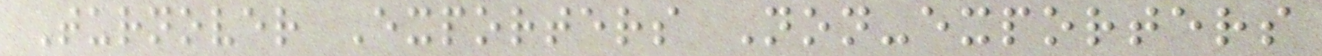Turnover Exporters Non-exporters
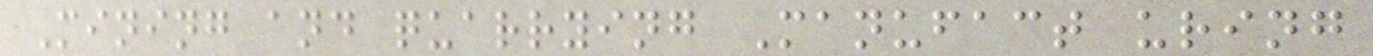Mining and quarrying Manufact uring
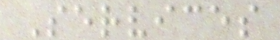Services
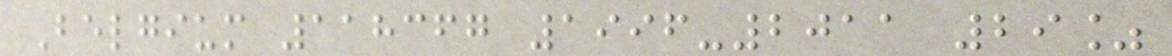Belgium 118367 1996-2011 29%
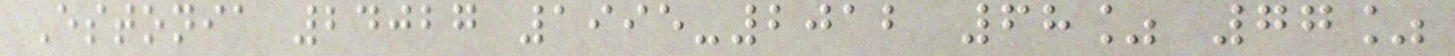Estonia 24027 1995-2012 68% 77%
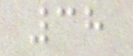38
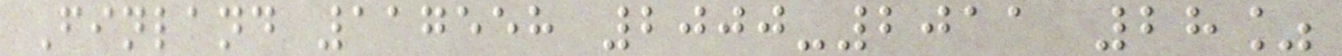Finland 117558 2000-2011 28%
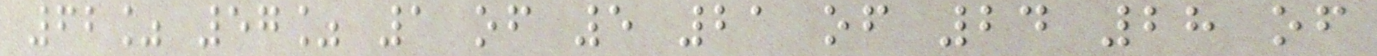62% 57% 1 of 5 21 of 24 28 of
